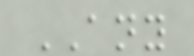ANY
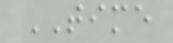TIME
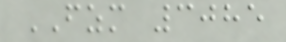FZM 3085
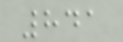841
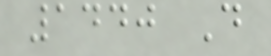1440 D
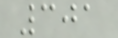301
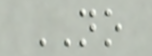NO
